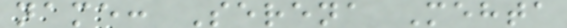name: Serena Mehta
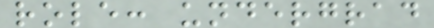role: undergrad
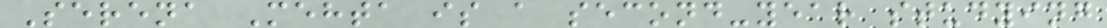Serena Mehta is a second-year studying
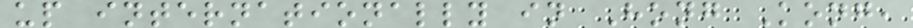up internationally in Hong Kong,
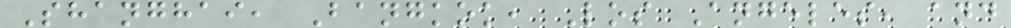Shanghai, Bangkok, Los Angeles, and
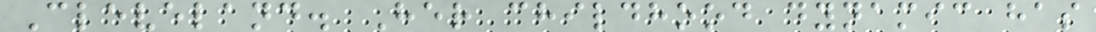Cleveland. Her childhood dynamic has
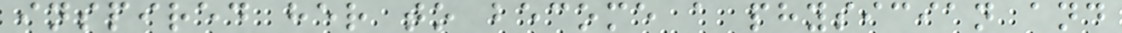inspired her to become a physician and
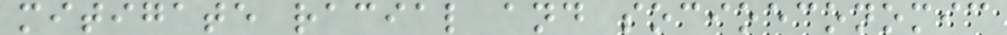mitigate racial and socioeconomic
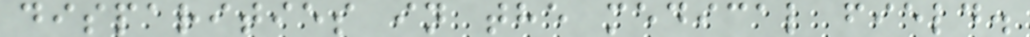disparities in the medical field.
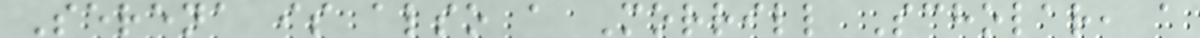Serena is also a Morrill Scholar, a
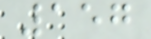157
